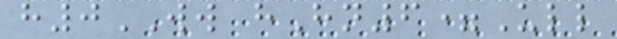h0WW hHn6=Ull
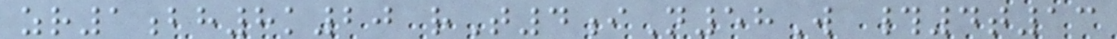zr1bh8k20 rT4iN58W #4t13
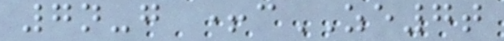7n-g +cZE7t
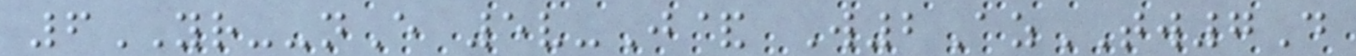6YR--nE 5v-J& W2AzTW7D
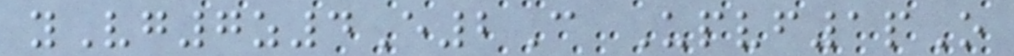yVg7z4E2C Upvf1pO
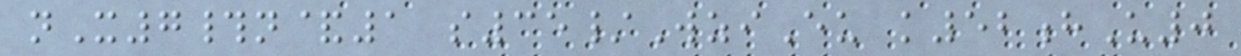nX7#n&1 s35/WziEu k52hU0
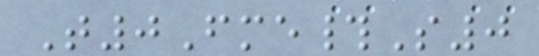T0Fme#S0
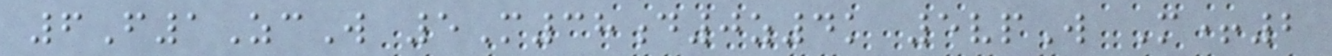6F1ZcW 5M38d0z4k 5vpW M+2
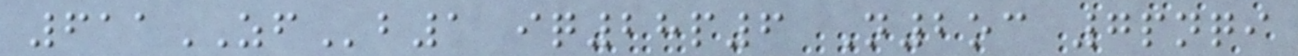611ZFb1 iq28p6 N2oc 7pnqi
